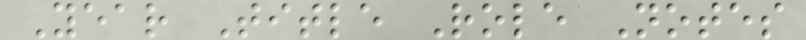Year Title Role Notes
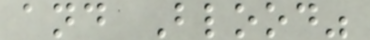and Blood"
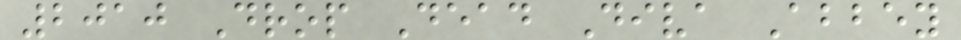2010 Drop Dead Diva Abbey
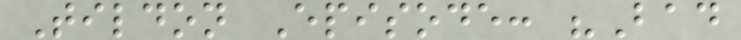Tildon Episode: "Bad
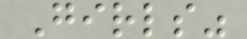Girls"
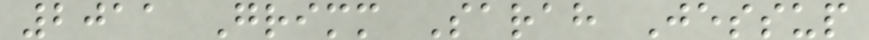2011 Grimm Sarah Jessup
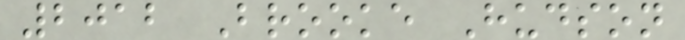2012 Brooke Hudson
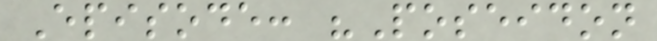Episode: "Poseidon
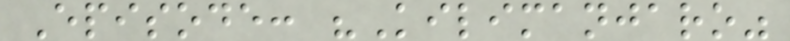Episode: "Kilimanjaro"
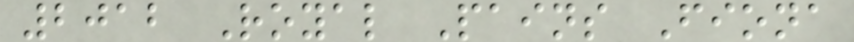2012 Royal Pains Fiona
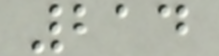214
